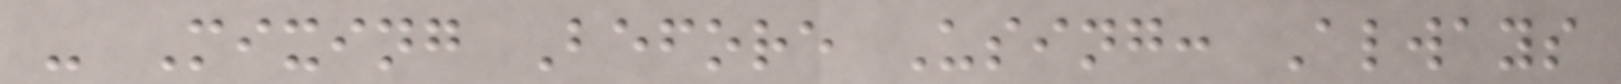- Mixing Before Using: Always
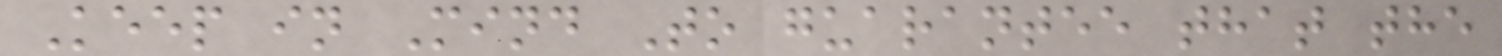Keep in Mind To guarantee that the
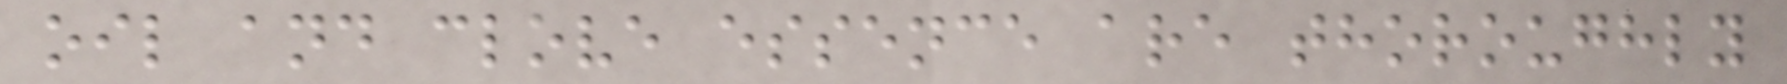oil and clove essence are thoroughly
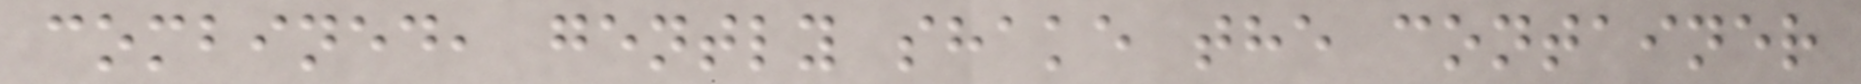combined, gently shake the container
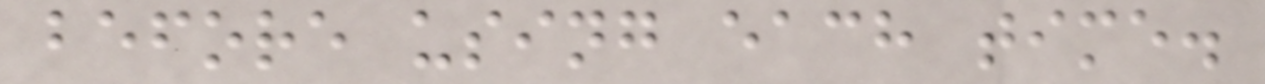before using each time.
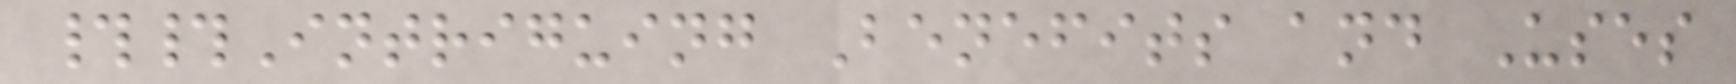##Intriguing Benefits and Uses
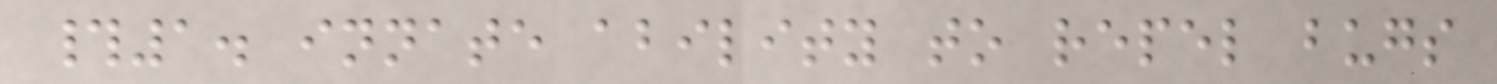#1. innate ability to repel bugs
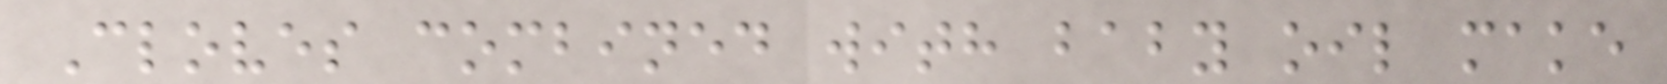Cloves combined with baby oil make
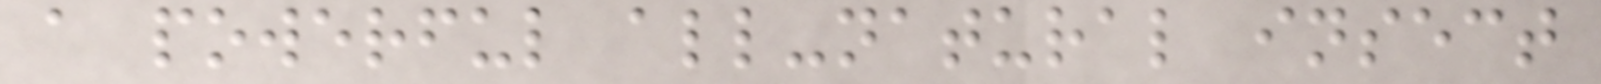a powerful all-natural insect
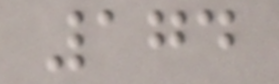174
